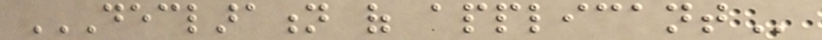DECLARATION OF APPLICANT
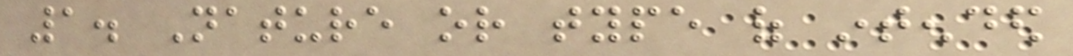1. Nature or type of intended
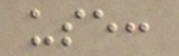use:
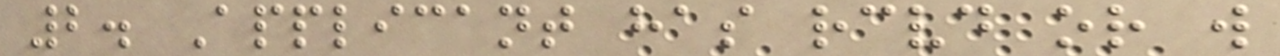2. Applicant has received or will
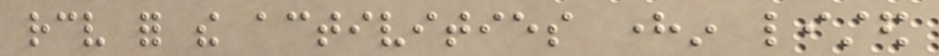receive for the activities herein listed
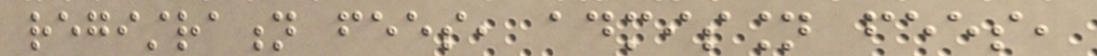registration fees, admission fees,
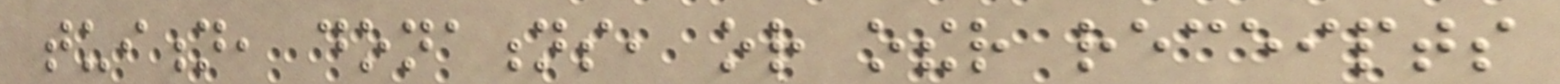tuition, donations, or other receipts
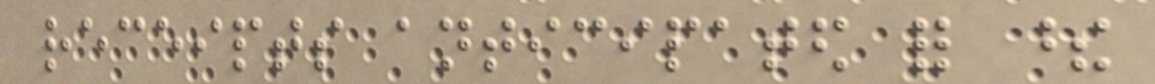receipts anticipated for these
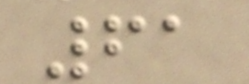61
